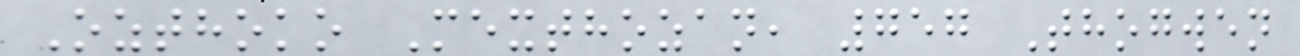Ozthoko Mexthozan, 757 Thogwen
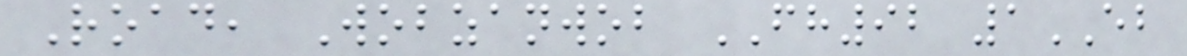Road, Wobzanwob FH92 1EB
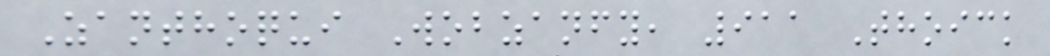Zanthoqui Wobzanfy, 911 Thoick
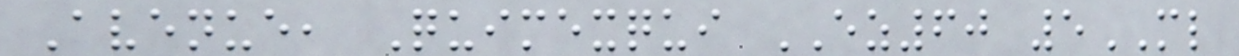Avenue, Quimexqui EZ60 5ML
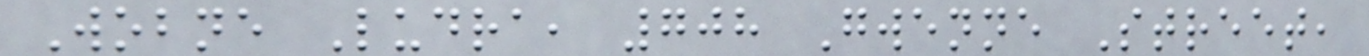Wobne Ludra, 708 Gwenne Street,
